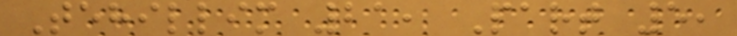Tehillim 21, Part 5,
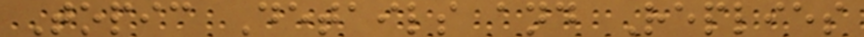Topic Details and Replies
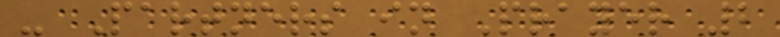- Partners in Prayer 2
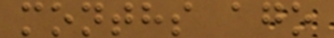months ago
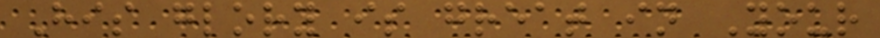His glory is great in Your
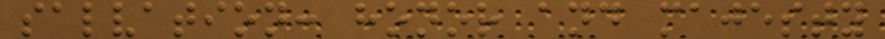salvation: honor and majesty
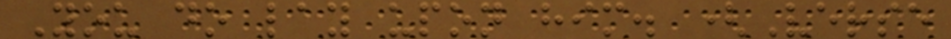You do lay upon him. (Verse
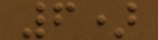6)
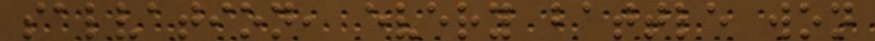salvation, every battle won
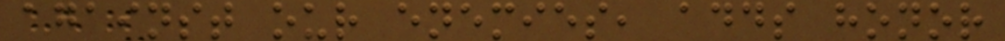against our enemies, adds honor
